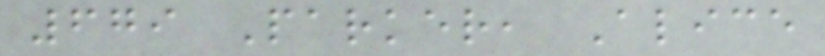679 Parker, Alice
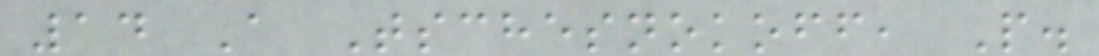14 A Tschesnokoff, P.
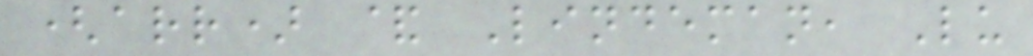(arr) & Lindeman, Lu
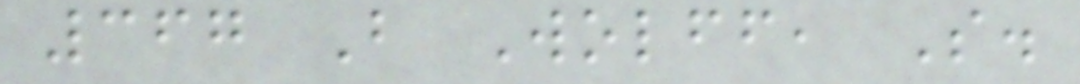367 B Wolff, S.
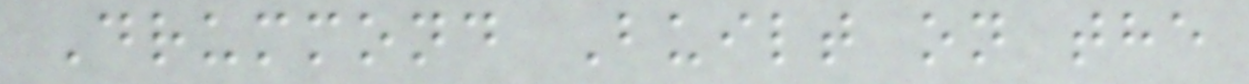Drummond Built on the
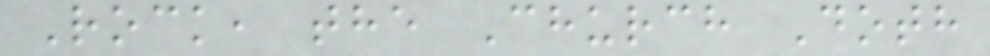Rock, the Church Doth
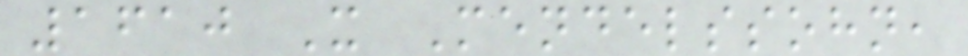1610 X Mendelssohn,
